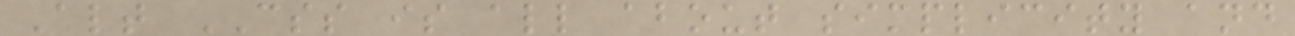Alt CSS is all about simplicity and
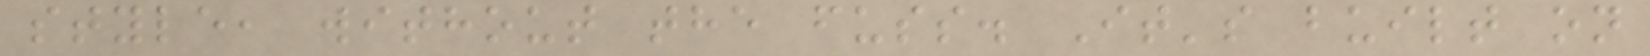style, without the fuss. It's built on
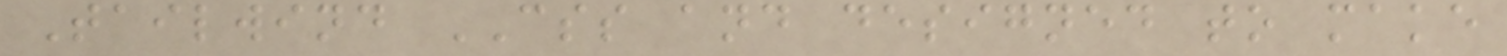Tailwind CSS and designed to make
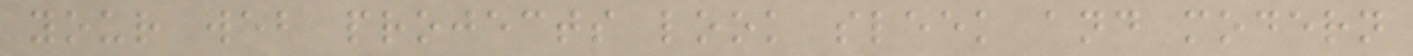your web projects look sleek and modern
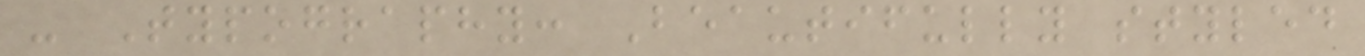- Typography: Beautifully styled
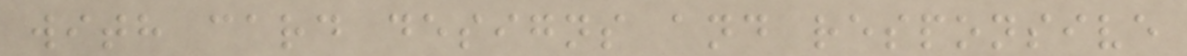with card designs and responsive
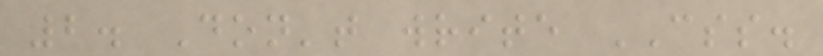2. Don't write CSS.
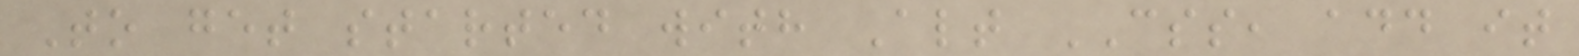To get started with Alt CSS, add it
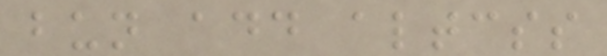bun add altcss
